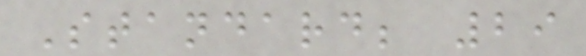Standard; 29
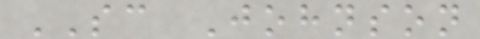SC Johnson
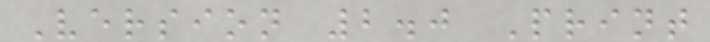Version 2.0 Print
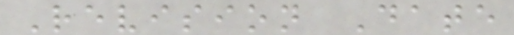Revision Date
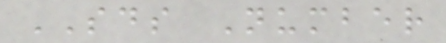SDS Number
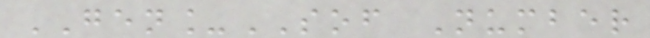GEN_SOF Number
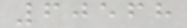60568
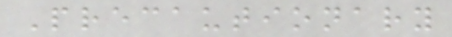Precautionary
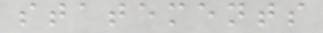statements
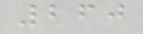260
